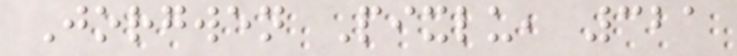Jorgwen Pixlu, 321
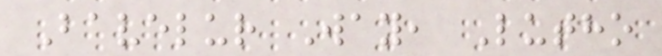Bavelur Way, Lutho
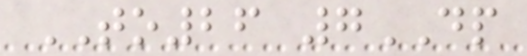TO26 7DP
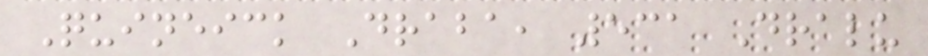Quineick Draba, 531 Dralu
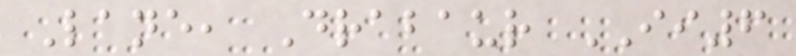Lane, Drabaur II6
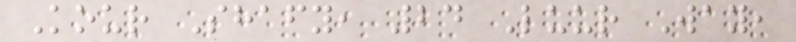Kour Shafy, 24 Luur Way,
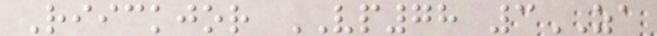Riickjor VP78 3ZA
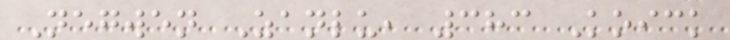Negwen Zanlu, 383 Koick
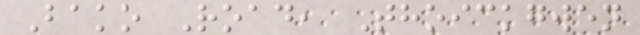Bako Road, Thoickgwen
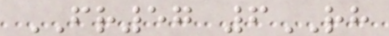FR57 6RH
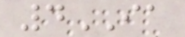4IA
